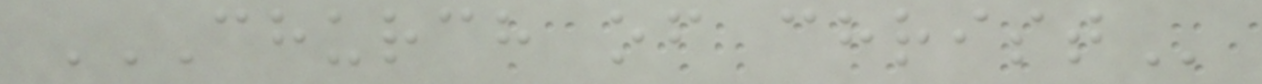CHURCH OF CHRIST
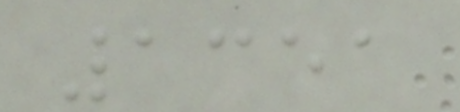1351
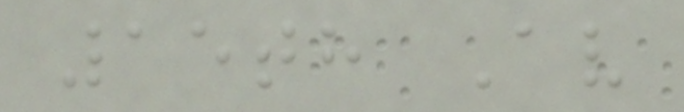15th Av
